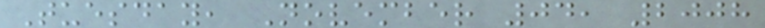Tuesday, November 04, 2008
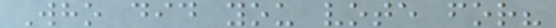Who did you vote for?
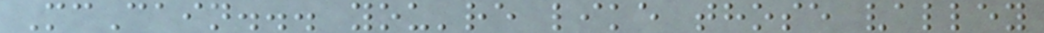McCain... you're like those valley
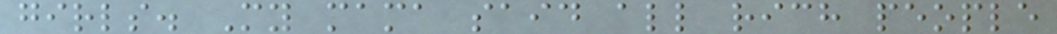girls. My mama said all rich people
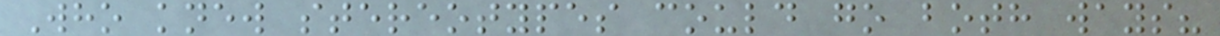Who knew stereotypes could go both ways?
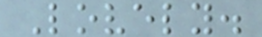Lovely.
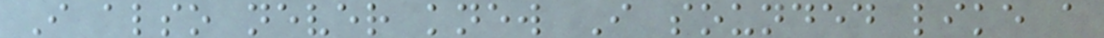I also never knew I sounded like a
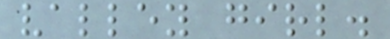valley girl.
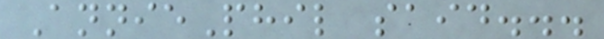AnniePhil said...
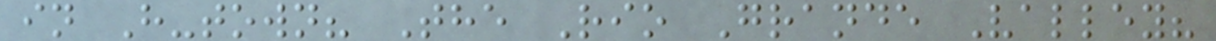in H-town? The Rio Grande Valley?
